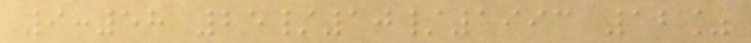9:58 25/10/1993 12%
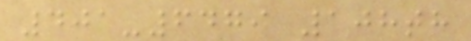401-6479 108th
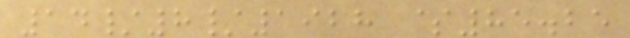14/8/1928 $85.25
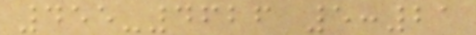455-4626 5:21
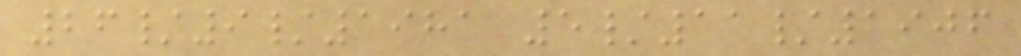26/9/1981 5/11/1906
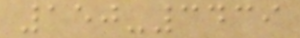150-3439
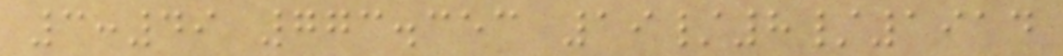3:49 773.353 19/8/1914
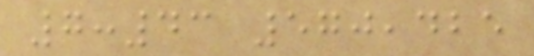7:43 570,425
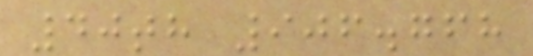40th 906.768
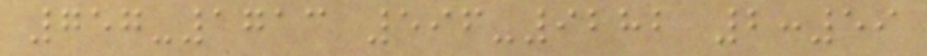757-1713 596-9282 2:59
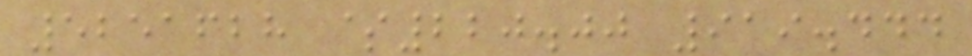5251628 $220.00 919.444
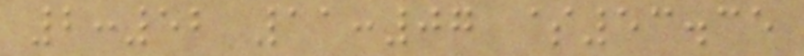2:52 11:07 $53.35
